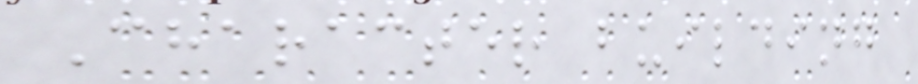Character building
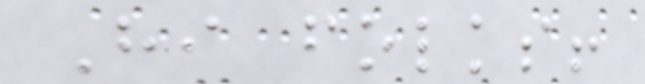Hi folks!
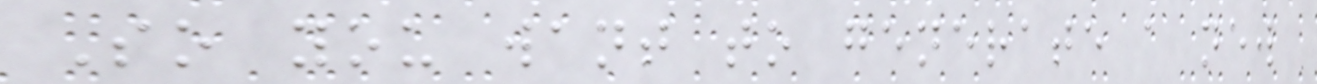So you want to generate a new
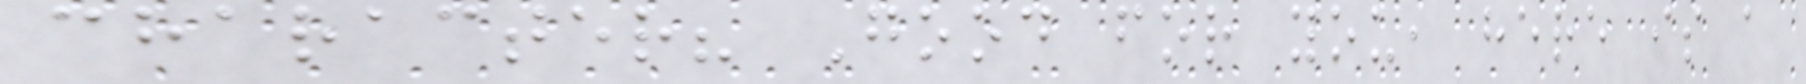character? Good for you, here is a
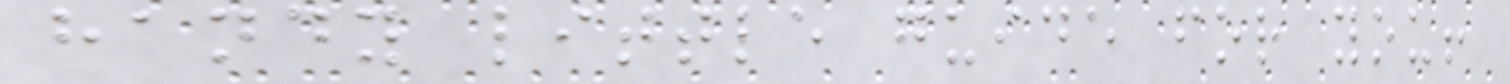handy little guide for you!
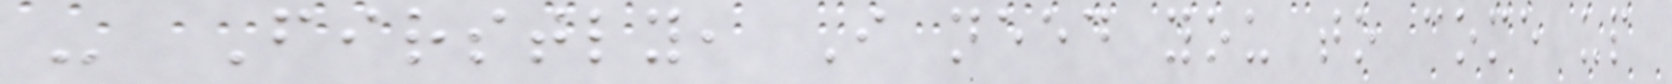- Firstly, I need you to come up
